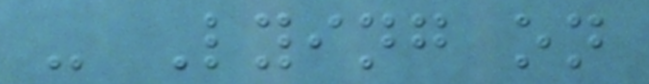- Lying on
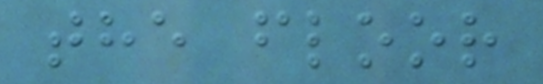the floor
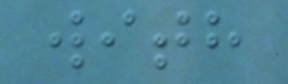with
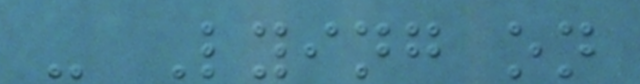- Lying on
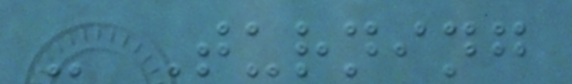- Turning
